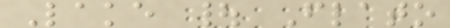Lake | Flato
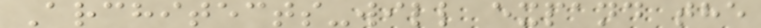Architects-will expand the
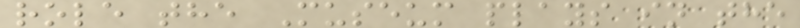role the Museum plays in the
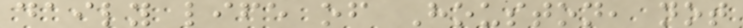daily life of Houston, not
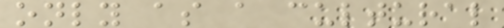only as a cultural
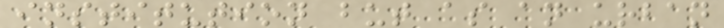institution but as an urban
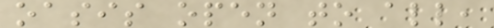oasis open to all,
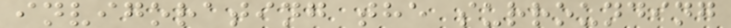invigorating the surrounding
